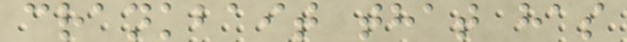crankbait that has
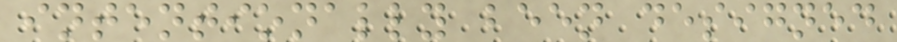intentionally been designed
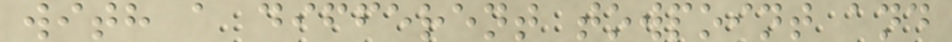with a different towpoint and
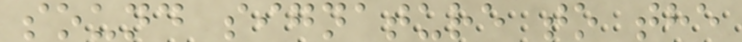sound signature to the
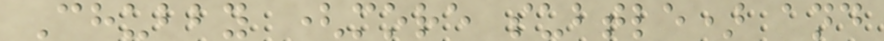Chubby (more subtle) and
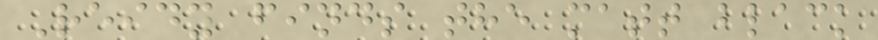Reidy finds the matt black
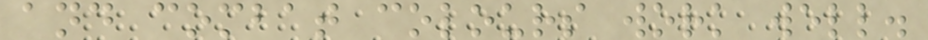and combat colours work well.
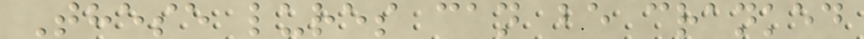These lures can be cranked
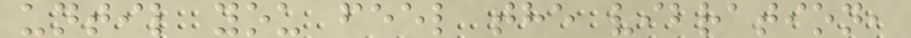until you feel the vibration,
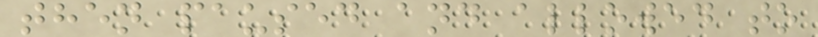then paused and allowed to
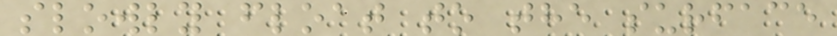slowly float to the surface
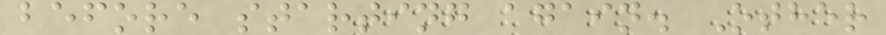before starting again. Other
